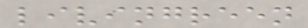livingreen
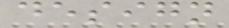design
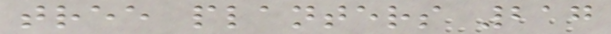tree planters 217
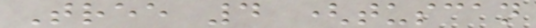Tree 4 (tuscan
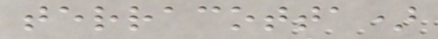terracotta)
